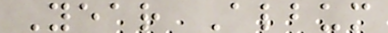Year Album
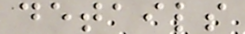details
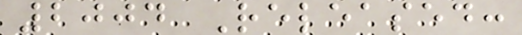2004 Released:
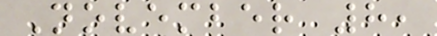November 8,
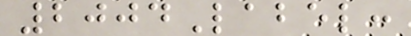2004Label:
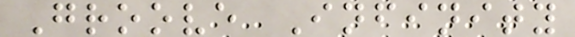Groove Infinity
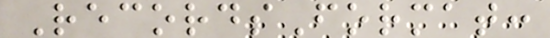RecordsFormat:
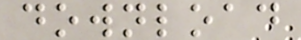download
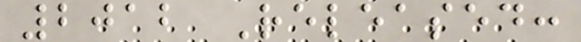2012 Released:
